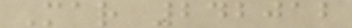Mar 242012
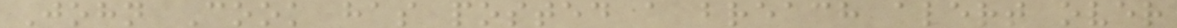John Cook has posted a breach alert over
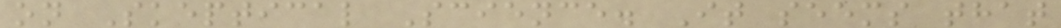on Skeptical Science. It seems that
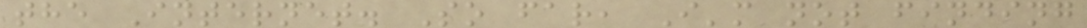the Internet. So far, I'm not finding
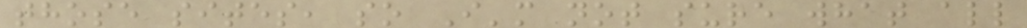those sites, so I'm not sure what all
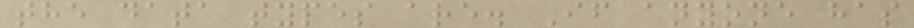the data types are. If anyone has
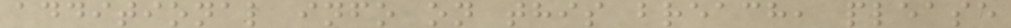additional info on this breach, please
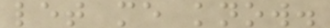let me know.
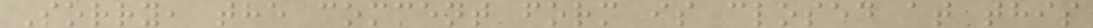Sorry, the comment form is closed at this
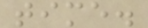time.
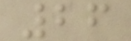26
